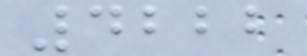4222
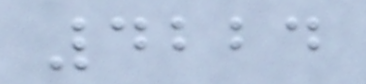4224
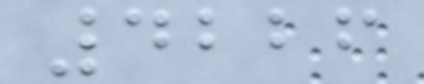4226
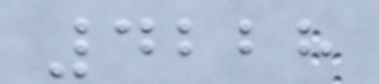4228
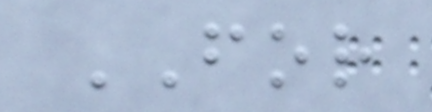FOR
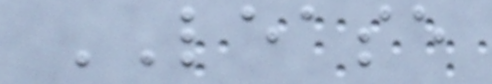LEASE
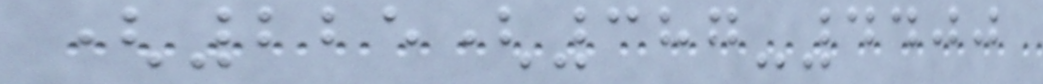(225(387-4400
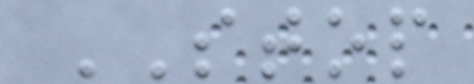STOP
